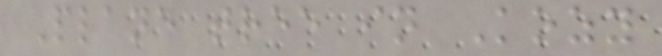Plane tree in Kozy
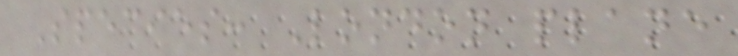Species: London plane
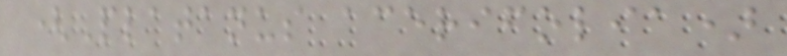(Platanus acerifolia)
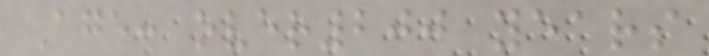Age: over200 years
